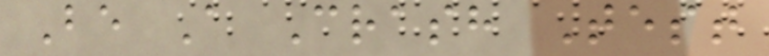Be A Crash Test
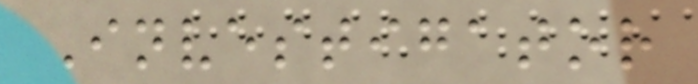Investigator
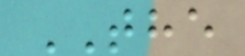THE
